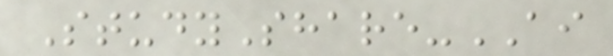StudyShare-AI
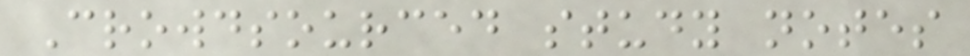Crowdsourced study notes
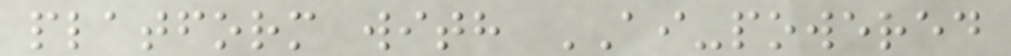platform with AI-powered
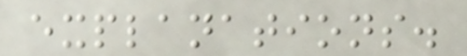explanations.
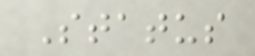Status
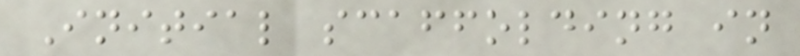Initial scaffolding in
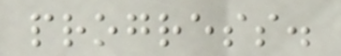progress.
